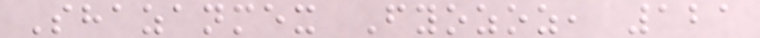Shazanmex Fyozoz, 121
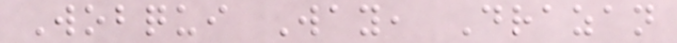Wobqui Way, Drazan
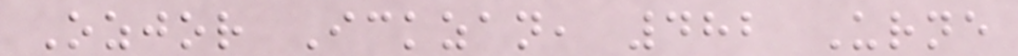Ozjor Ickzan, 482 Urne
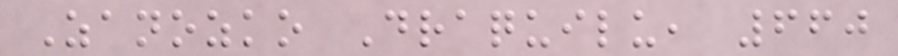Zanozko Draquilu, 660
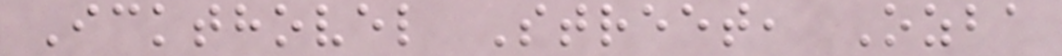Ickthovel Street, Ozba
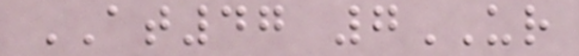AT47 7UR
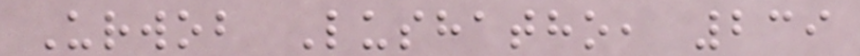Urwob Lushatho, 239
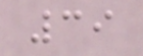39
